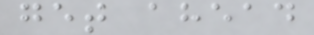get ahead
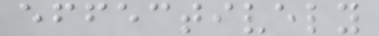effectively
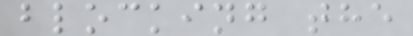blocking the
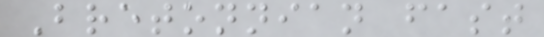Bretonnian fast
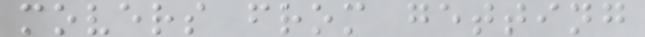movers from getting
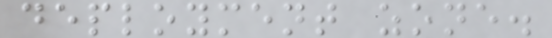deployment zone.
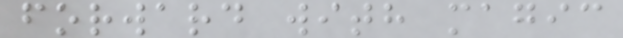forward with magic
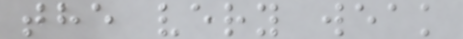the very weak
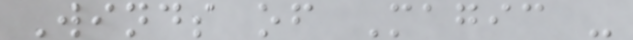Winds of Magic -
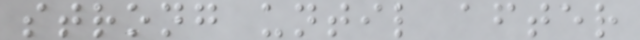strong until after
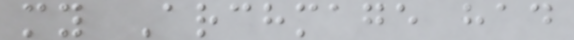my Archmage had
